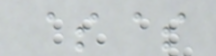$$
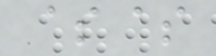$$
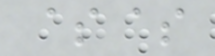$$
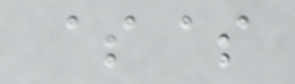$$
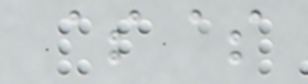$$
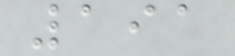191
